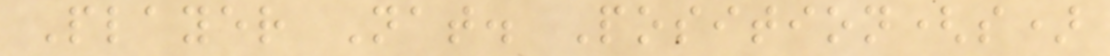Player Nat. Position(s)
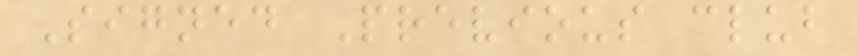Signed Previous club
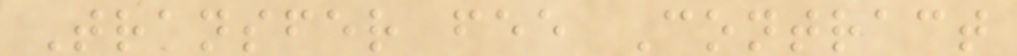Transfer fee Contract
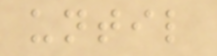until
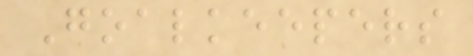Goalkeepers
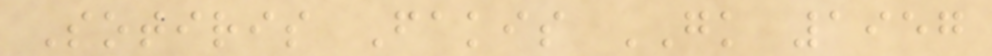Sotiris Fakis GK 1957
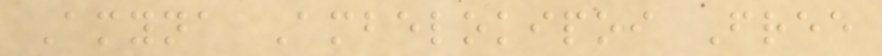Amyna Ambelokipoi Free
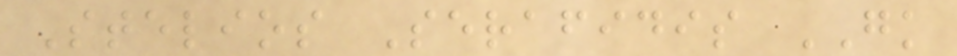Stelios Serafidis GK
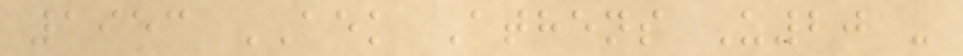1953 AEK Athens U20 -
